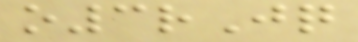o3rJq
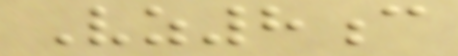Vz8c
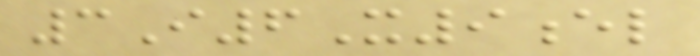3I6X9el
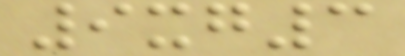9xg3
